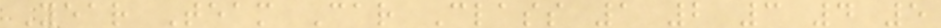Year Team Car Class 1 2 3 4 5
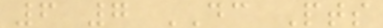6 7 DC Pts
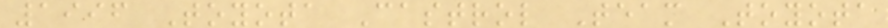1996 Toyota Castrol Team Toyota
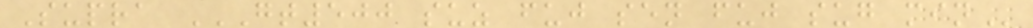Supra GT500 SUZ FUJ SEN FUJ SUG MIN
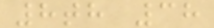8th 38
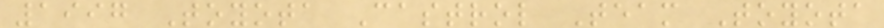1997 Toyota Castrol Team Toyota
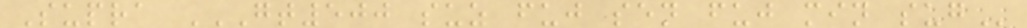Supra GT500 SUZ FUJ SEN FUJ MIN SUG
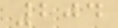204
